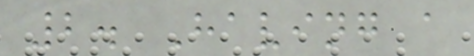2. Having a
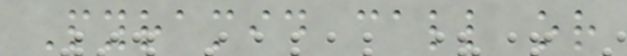Pyramid call or
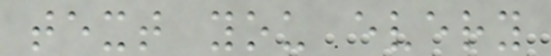text you every
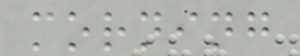morning
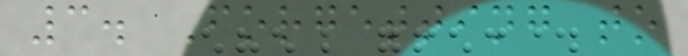3. Forgetting to
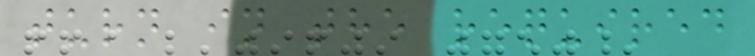turn in the required
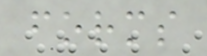forms
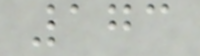173
